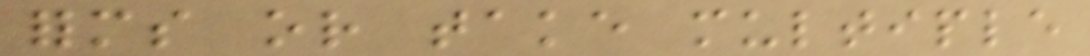forms or take multiple
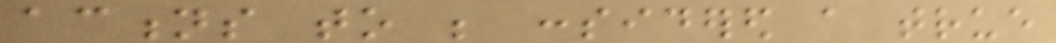actions to be considered a true
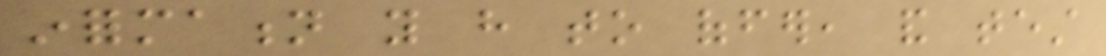information you have to offer, and test
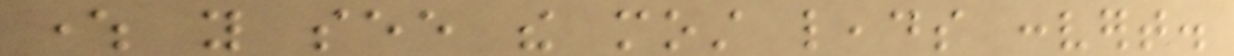where you see the most leads convert.
